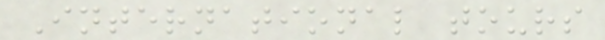International tours
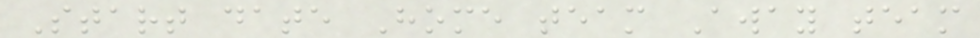Start date Home team Away team
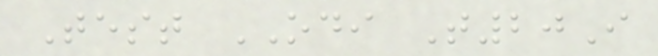Test ODI T20I
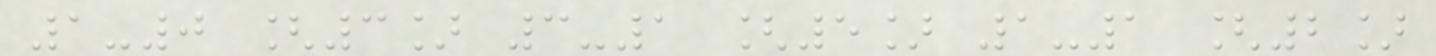1-0 [3] 3-1 [5] 1-1 [2]
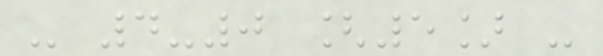- 4-0 [5] -
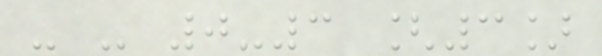- - 0-3 [3]
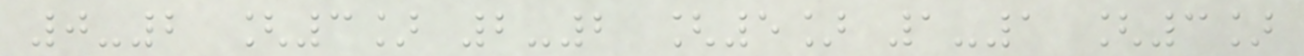0-2 [3] 2-2 [5] 1-1 [3]
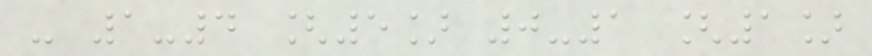- 1-4 [5] 0-1 [1]
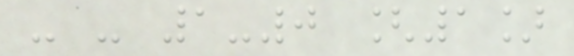- - 1-0 [1]
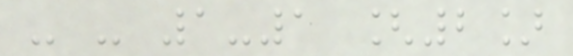- - 1-1 [2]
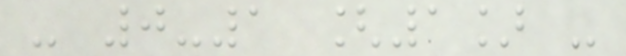- 0-1 [1] -
